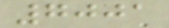7001
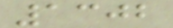1302
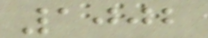1002
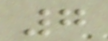7
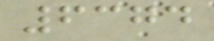6374
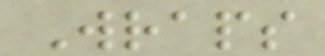Wraps
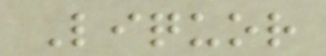Liquor
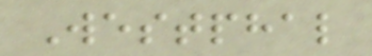Westphal
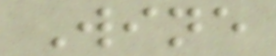Wine
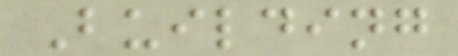Building
